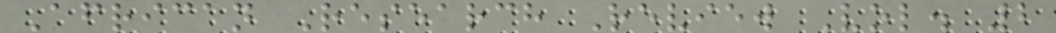African Research Review Vol. 2
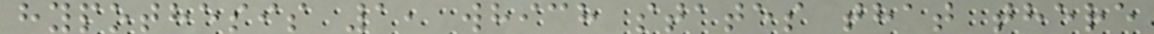hypothesis 1, which states that there
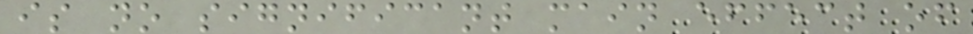is no significant main effect of
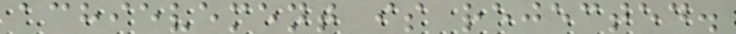achievement is rejected.
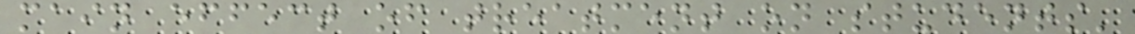main effect of treatment on students'
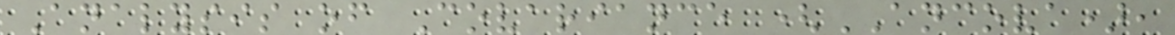Analysis of Covariance (ANCOVA),
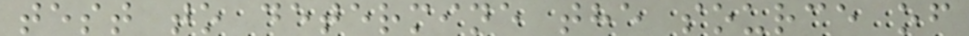test to determine the source of
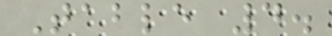Table 4.
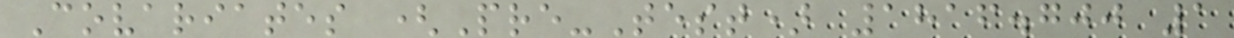Covariates (Pre-Test) 1816.700 1
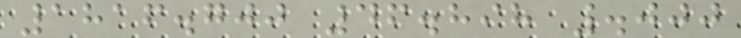1816.700 46.898 .000
